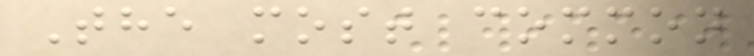The most common
